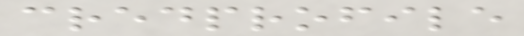credprofile
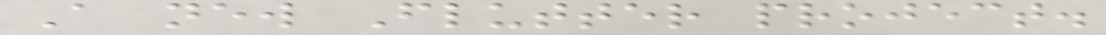A new Flutter project.
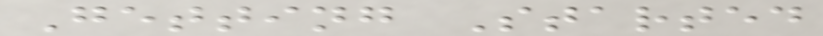Getting Started
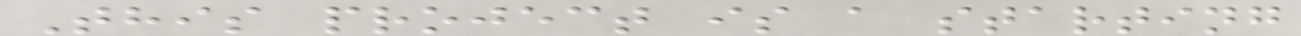This project is a starting
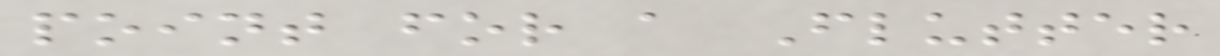point for a Flutter
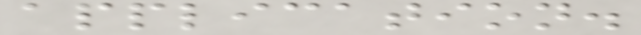application.
